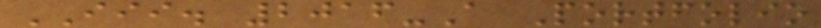III. 2016-A Portfolio
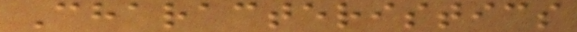Characteristics
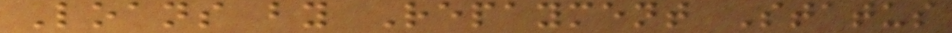Loans by Repayment Status
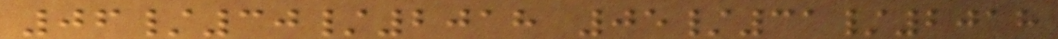06/30/2018 05/31/2018
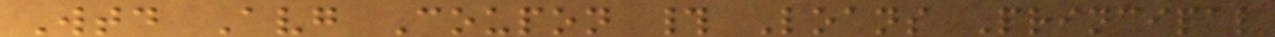Wtd Avg Coupon # Loans Principal
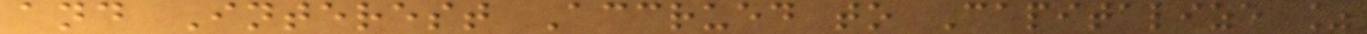and Interest Accrued to Capitalize %
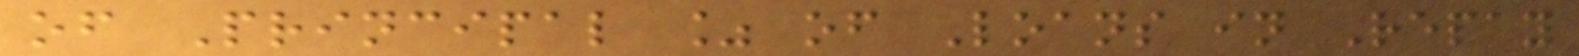of Principal % of Loans in Repay
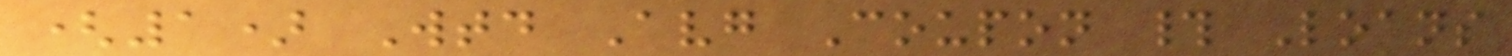(1) Wtd Avg Coupon # Loans
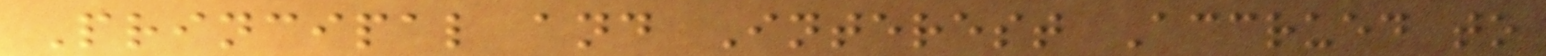Principal and Interest Accrued to
